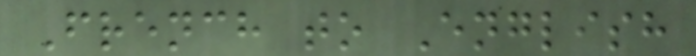French to English
